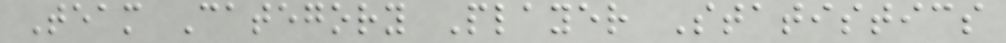Team Category Player Statistics
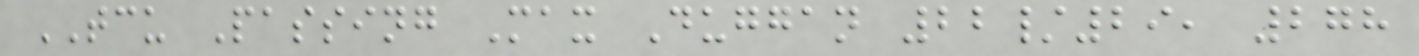TCU Passing Max Duggan 22/29, 278
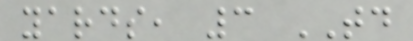yards, 3 TD
